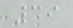39
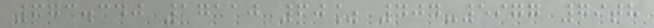673.340 17110 60% 404-5977 79th
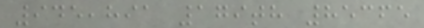945,891 179th 85365
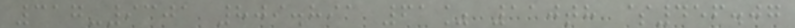317-9301 809.891 61% 110th $456.07
